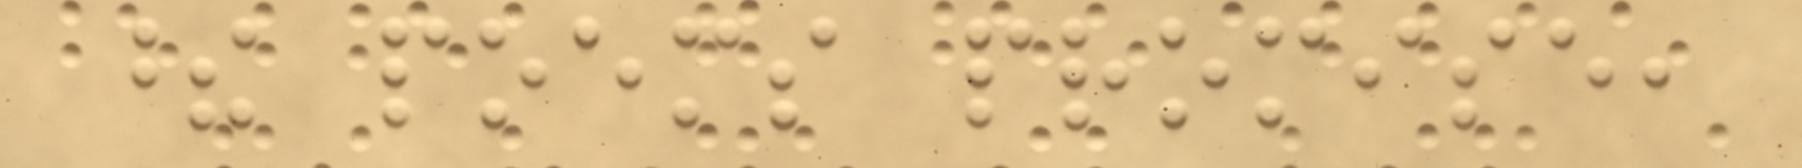these poems promise,
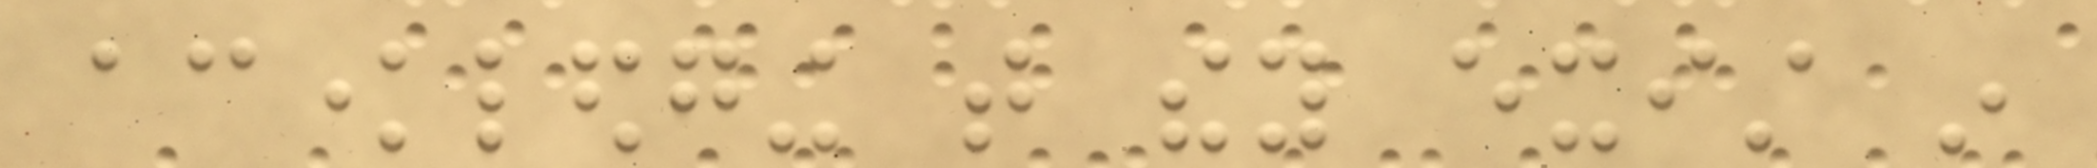acknowledging that they exist in
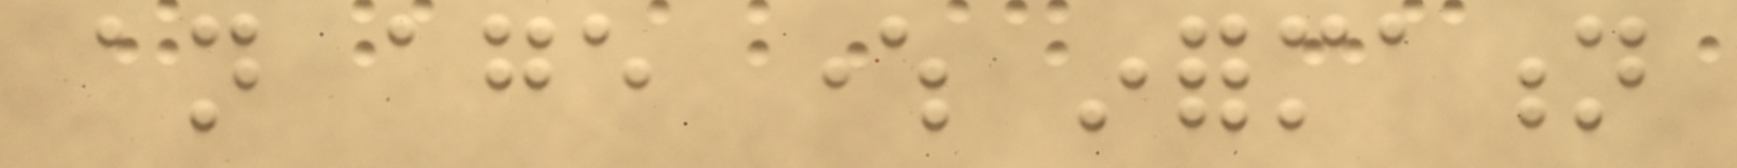an age where information
